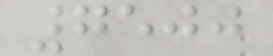7500
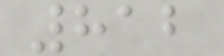812
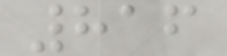816
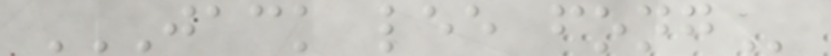JACK LEE FONG
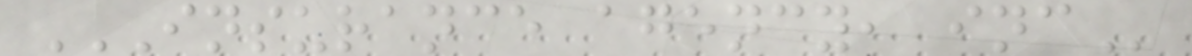INSURANCE AGENCY, INC
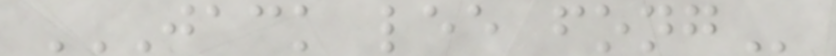JACK LEE FONG
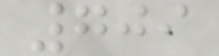709
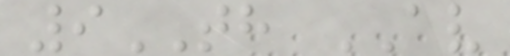9TH AV
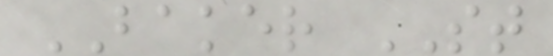BAKER ST
